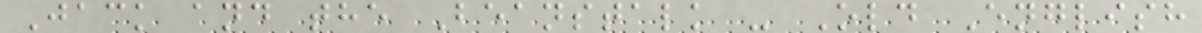Jack and the Beanstalk - Old English
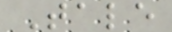Tale
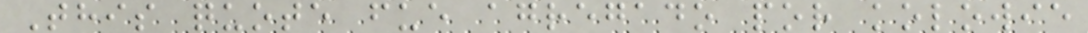This quote fue agregado por kolowie
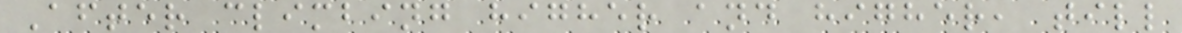After climbing higher and higher, till
